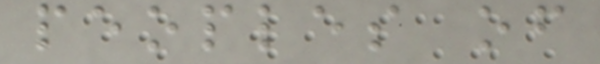peoples of
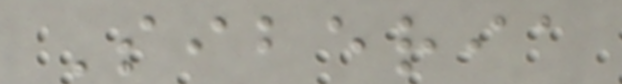Siberia
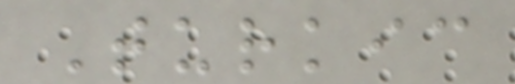Turkic
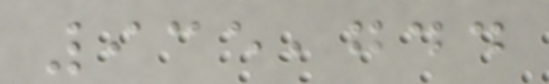935,744
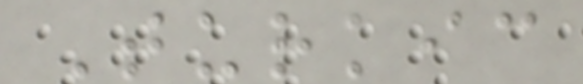Turkic
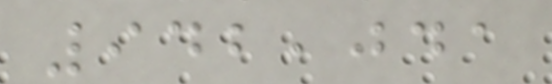942,041
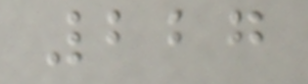227
